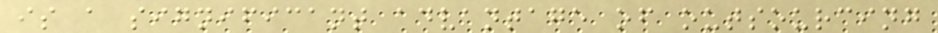is a significant advantage of outsourcing
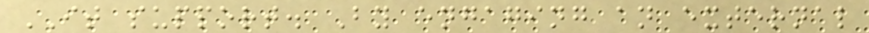IT support. By engaging an external
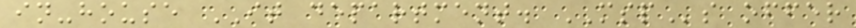in-house IT department. MSPs offer
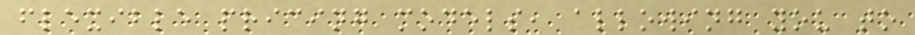flexible pricing models, allowing you to
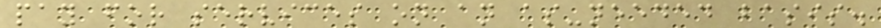pay for services on an as-needed basis.
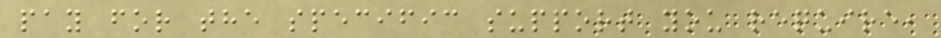pay for the specific support you require,
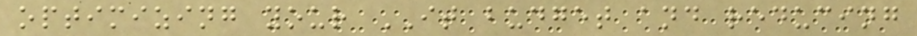optimizing your IT budget and reducing
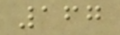167
